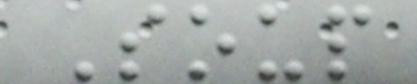Soup
